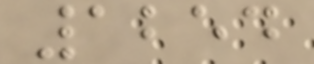1254
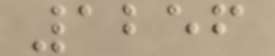1256
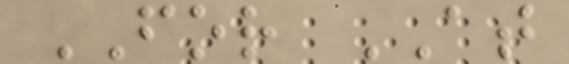FOR AT
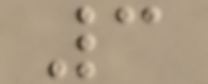3
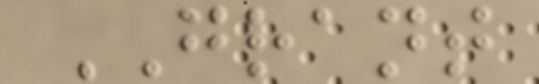GRANT
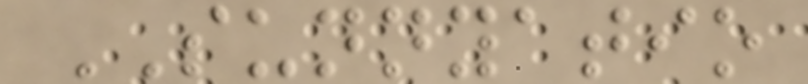SUNNYATIO
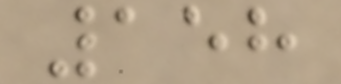158
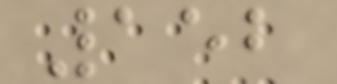152
